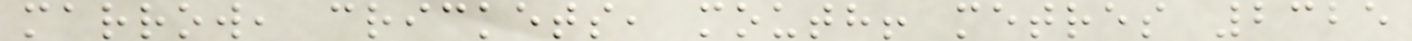marrow, crickets, mouth! metres 2325
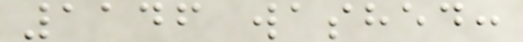1146 washed:
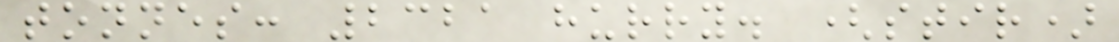tonnes: 2321 hurry. (stir)
